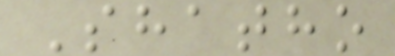Shatho
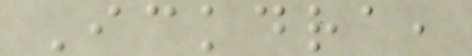Ickdra,
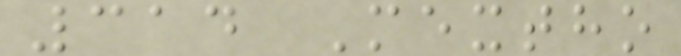314 Mextho
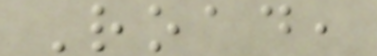Road,
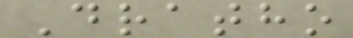Dratho
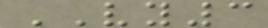VY3
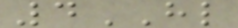4HL
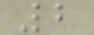2
